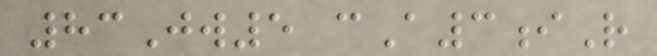83Jw5 cA3iR
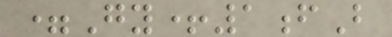=Gy+1fB
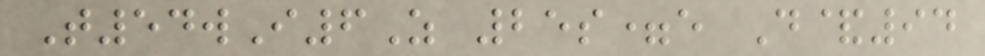T54wI6Z 25s=e D&94
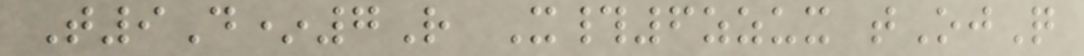T9D*7R X#6zzux tOjQ
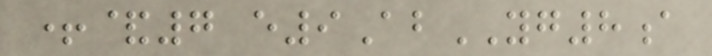+&7 e9AbYG8a
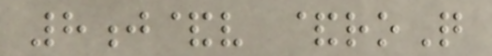8j&v &roQ
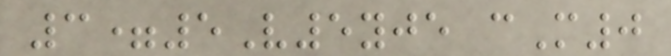3=5V5yje cM0
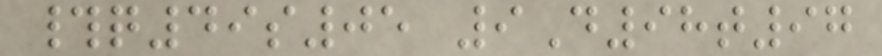#q49s05 9D98t97
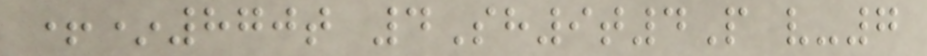+*870t 4Sh9t4P v-7
